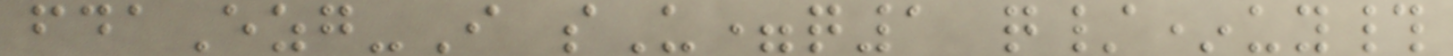fdaEzg-I sU=q1 q/*uy#
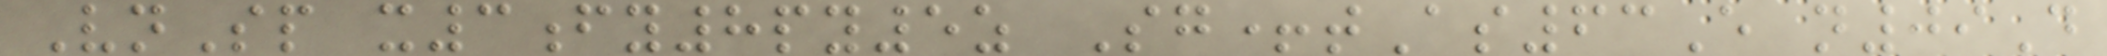VnSp x3fy8py5z Sg+tAs63E n09D
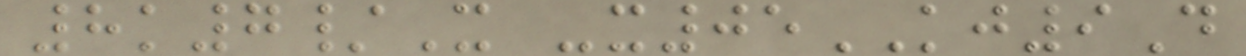8k7/X -x05KJ9D
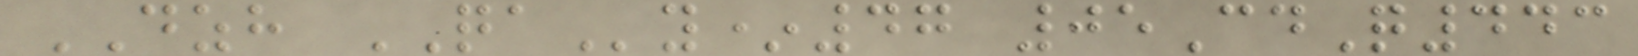DZH QAy*47 05CdQ443
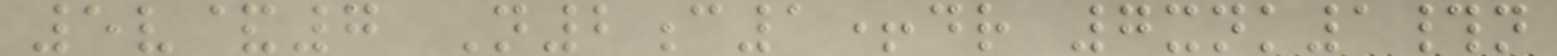5v&7 N2c1+dr 7xnk1#n
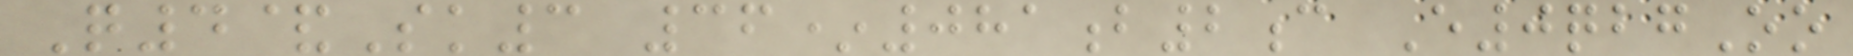Q4&Sk3 36*081b2c E0qbgOo
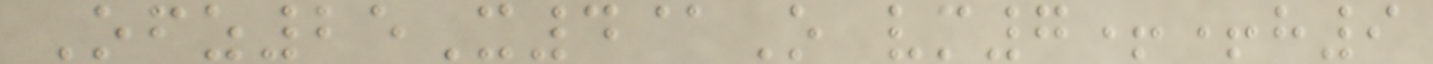Ofz25X4@O vm7++h9
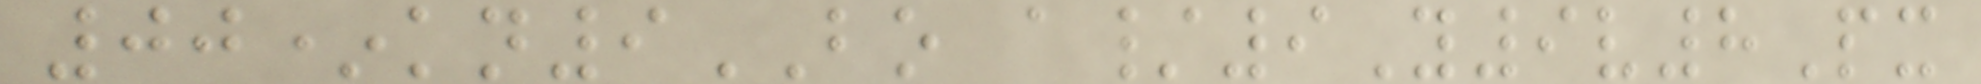00*kn9BO a/9Y9v8Px
